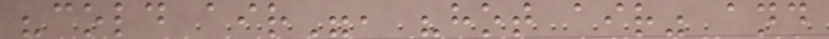"cold air", "hot air" and
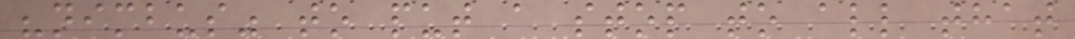"nimbus" to put a stop to all that
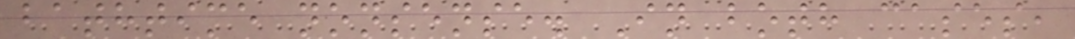bathtime nonsense. In both cases,
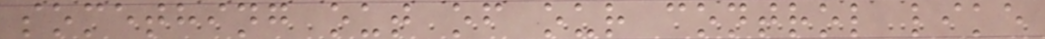something out of our control like
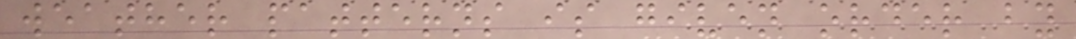weather patterns is given order by
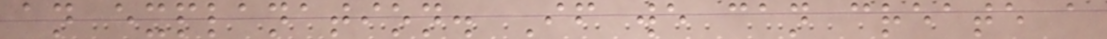an explanation. If we can create a
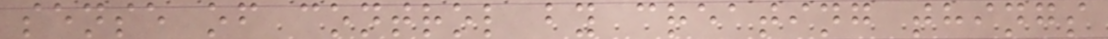sense of control by creating things
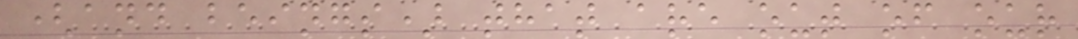(and beings) that are out of our
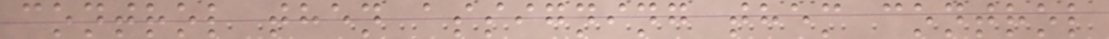control then assigning them control
